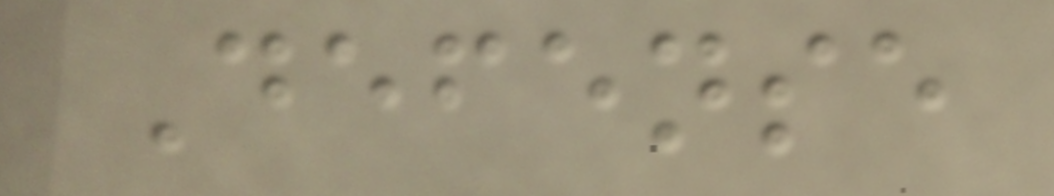Defense
